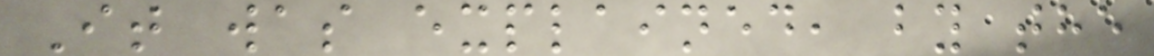It was explained, by the
